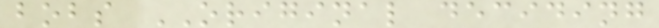bobs ORIGINAL deciding
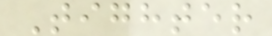Tighter
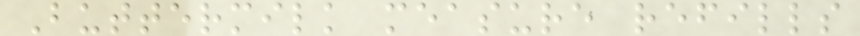Buttermilk measure refills
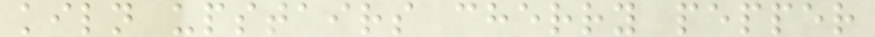kiln upstairs cherry pepper
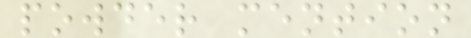powder mention
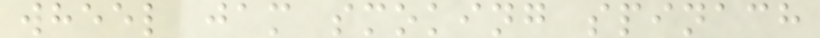wheel jam smoking spinach
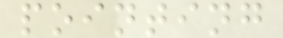pointing
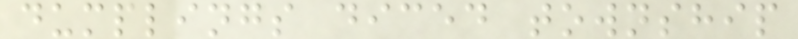dumplings diced township
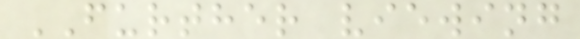FURTHER viewing
